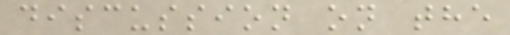discussion on the
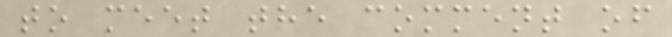to meet the comment of
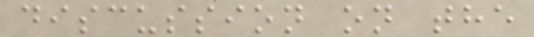discussion on the
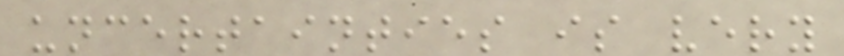uncertainties is very
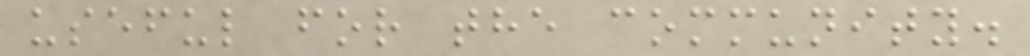useful for the community.
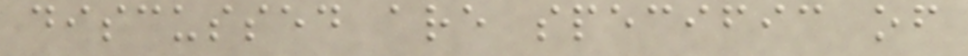discussed are specific of
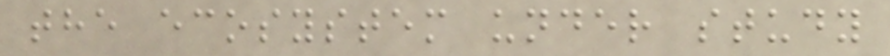the ecosystem under study
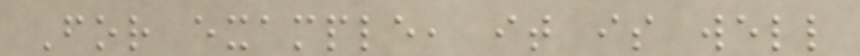For example, it is well
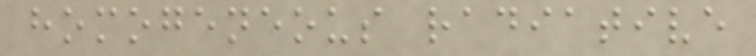homogeneous radiative
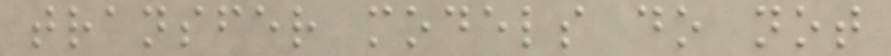transfer models do not
